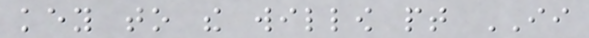key to the willow pt II
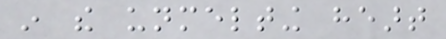in the unmelting heart
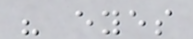his eyes
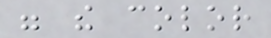were the color
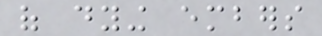of dying embers
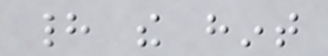had the hint
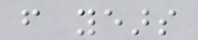from years
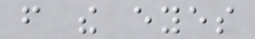from the eyes
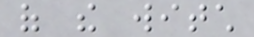of the witch
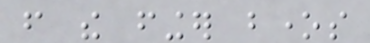from the finger bones
